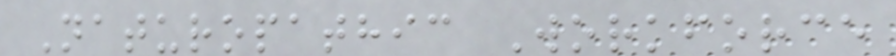Naturopathic Workforce
